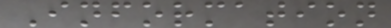Information
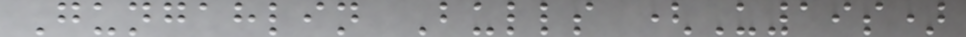Gungahlin Bulls (U19s)
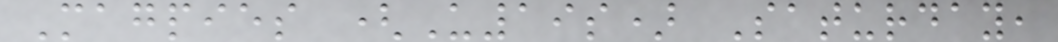Magpies (U19s) Saturday,
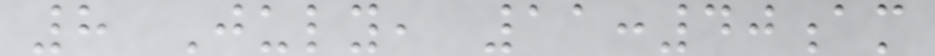8 July, 11:40am
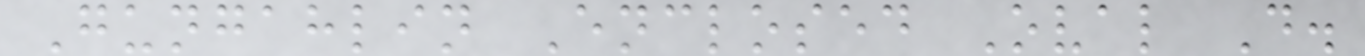Gungahlin Enclosed Oval D.
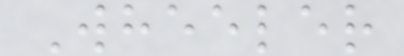Wheeler
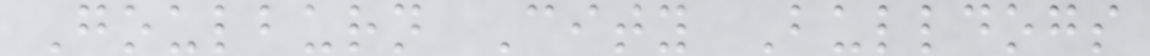Goulburn City Bulldogs
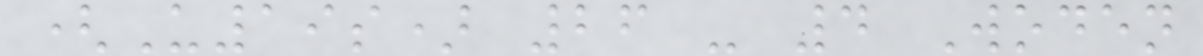(U19s) 26 - 4 Woden
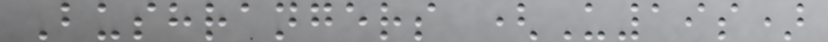Bushrangers (U19s)
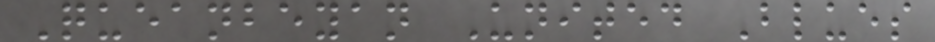Queanbeyan United Blues
